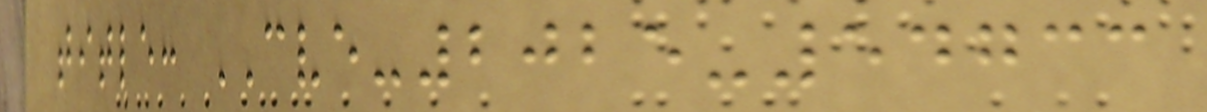title: CVE-2025-54733
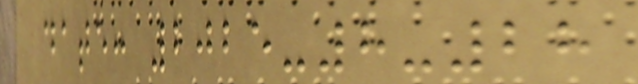date: 2025-8-28
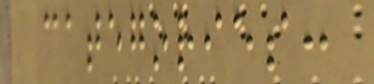categories:
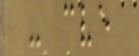- cve
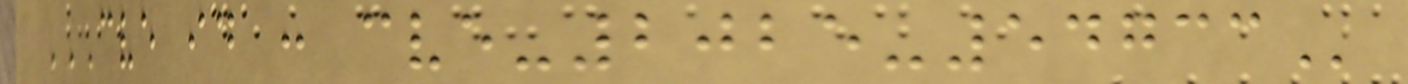CVE ID : CVE-2025-54733
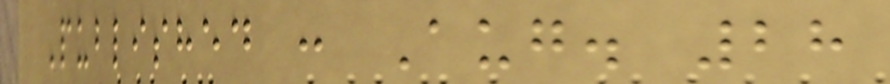Published : Aug. 28
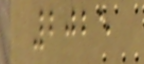2025
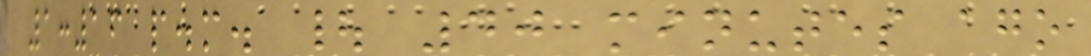1:16 p.m. | 40 minutes ago
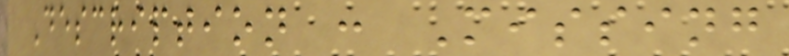Description : Missing
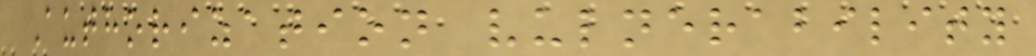Authorization vulnerability
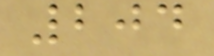204
